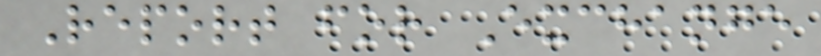Report for Exchange
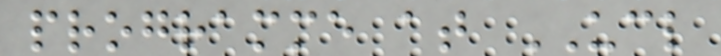programme at UCL
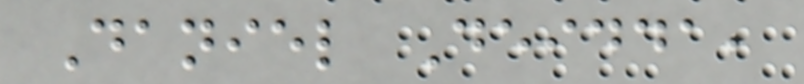Daniel Deidda,
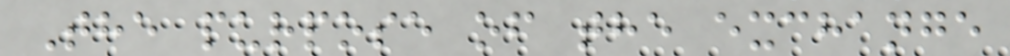The purpose of the exchange
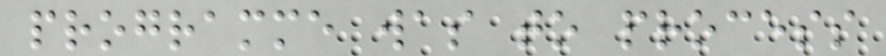programme was to process
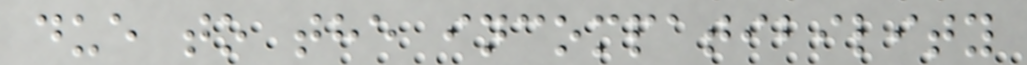due to the incompatibility
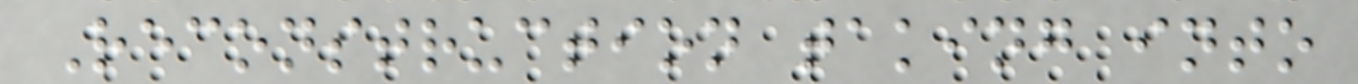Reconstruction taking into
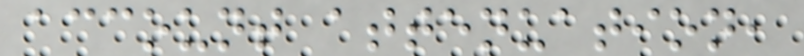account attenuation,
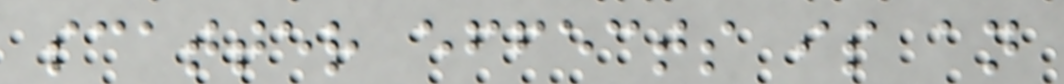scatter effects is an
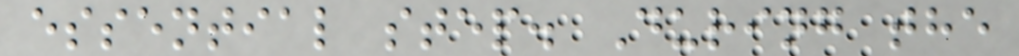essential step. During the
